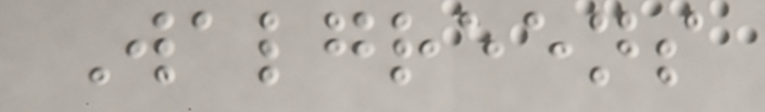Walgreens
